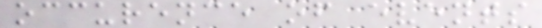occurence of events
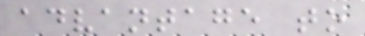advantage to
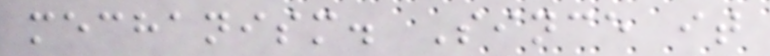mechanism. Since it
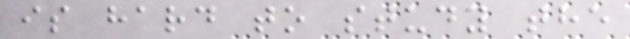is hard to study the
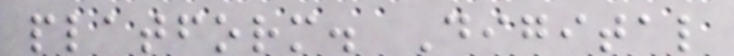platform. Digital
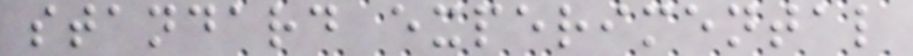standard experimental
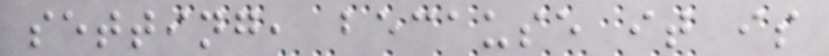setting, because it is
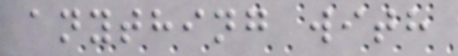anything with
